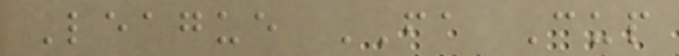League FA Cup
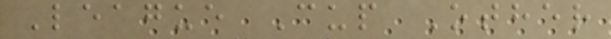League Cup Other
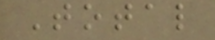Total
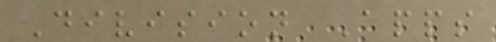Division Apps
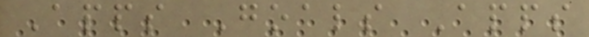Apps Goals Apps
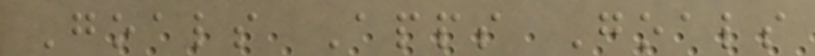Goals Apps Goals
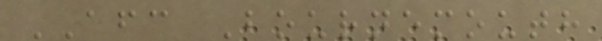AFC Bournemouth
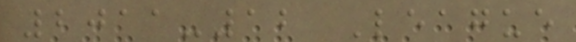2011-12 League
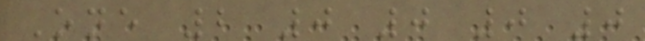One 2 0 0 0 0
